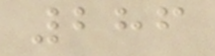286
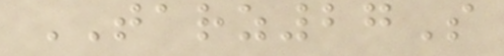TARZ27S
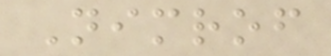Nimrof
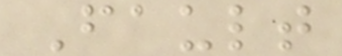Fault
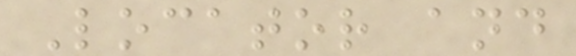Locator and
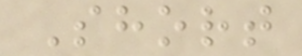Short
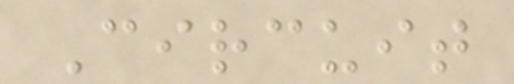Circuit
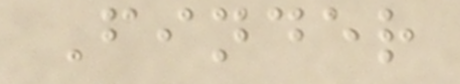Finder
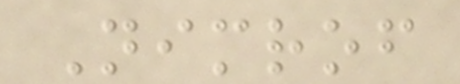Nimrof
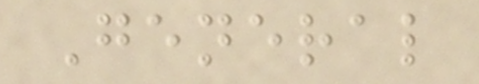General
